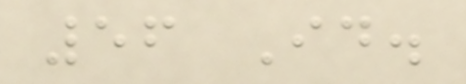56 Id.
